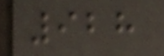928
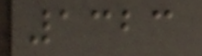1323
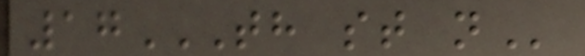17TH ST N
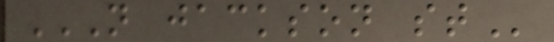N JACKSON ST
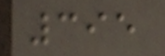395
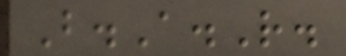B.A.R.
